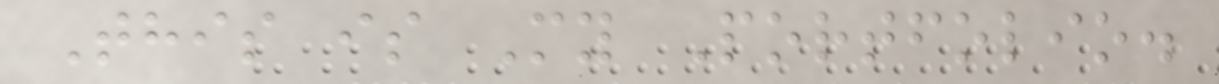This is My Portfolio.
